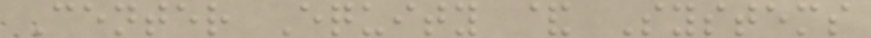Center Equity & Systems
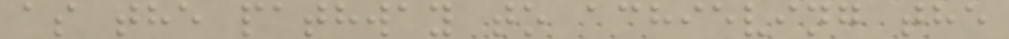as the pathway to achieving the
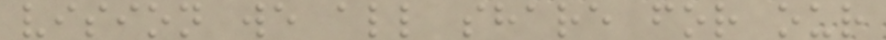vision we all share for our
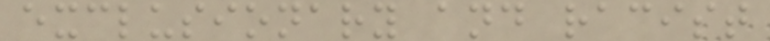exclusionary and racist
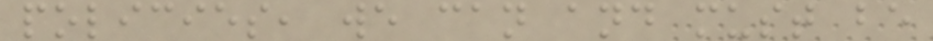policies, we can and must be
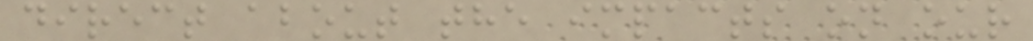direct about the impacts on our
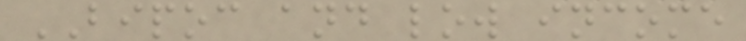BIPOC and low income
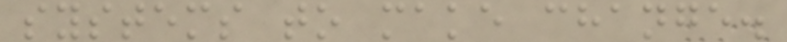systems to make change.
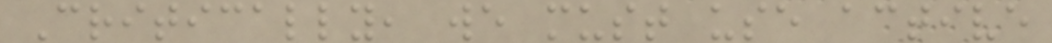Critically, we must use active
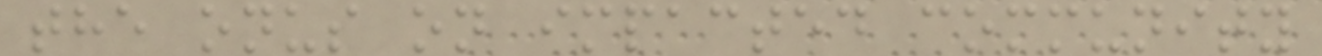the onus on impacted community
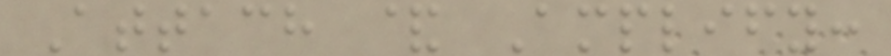Attach & Amplify:
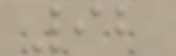92
